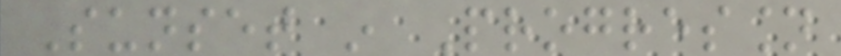Sunset in Progression
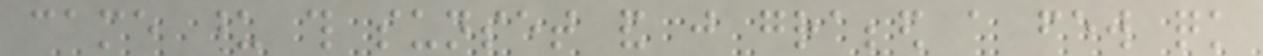came upon this sunset and just grabbed a few quick
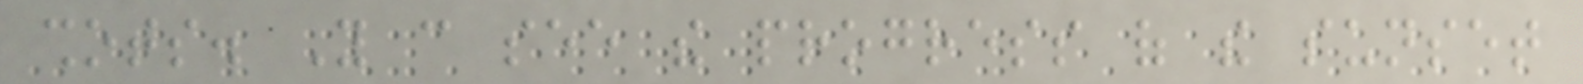shots. You can see the progress of the sunset
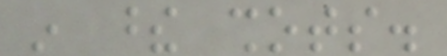in these shots.
